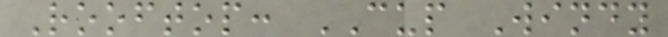Rooftop: CUP Windy
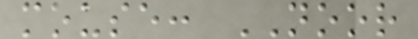mouse: NOOR
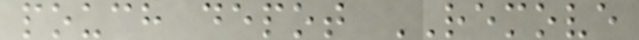pouch depot REMOVE
